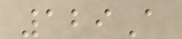129A
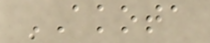AKOTA
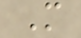M
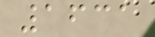1631
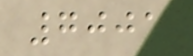7001
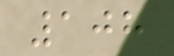108
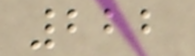222
